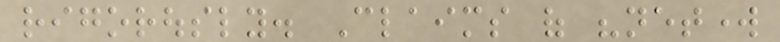rigorously. Claims of "network
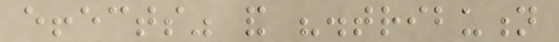effects" and "distribution
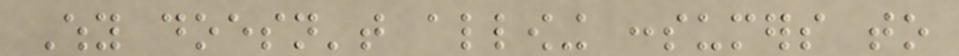Why doesn't allowing consumers to
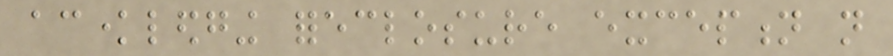acknowledging foreclosure exception not
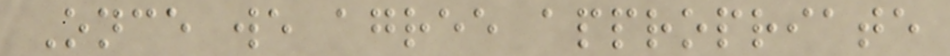Once we agree appropriate
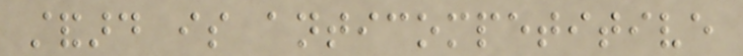standard is anticompetitive
